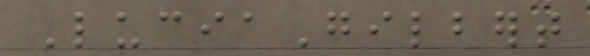LuciaGilbert
